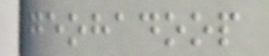geohadoop
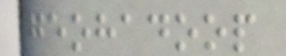geohadoop
